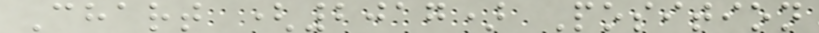Chart (2017) Position
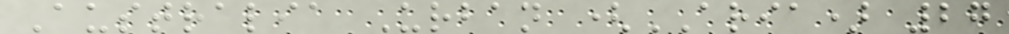Australia Urban (ARIA) 27
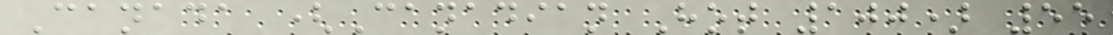Canada (Canadian Hot 100) 55
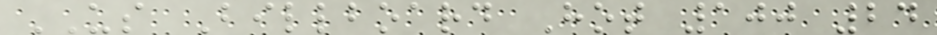US Billboard Hot 100 24
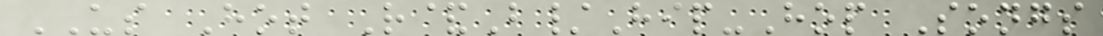US Hot R&B/Hip-Hop Songs
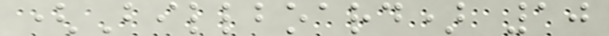(Billboard) 10
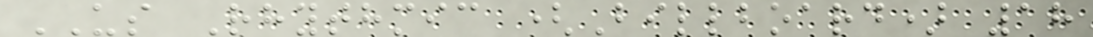US Rhythmic (Billboard) 18
